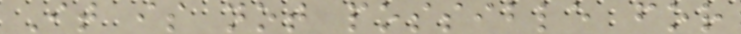It is not possible for
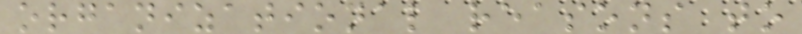organizational reasons to
